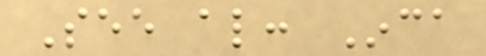See also: Inca
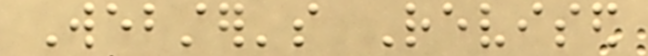Webster's Revised
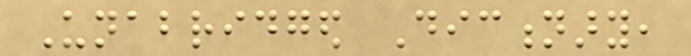Unabridged Dictionary,
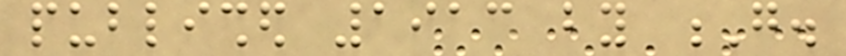published 1913 by G.
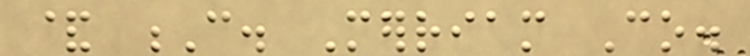& C. Merriam Co.
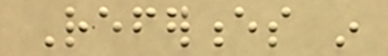References in
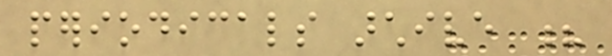periodicals archive ?
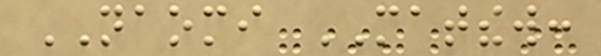NAOMI MATTHEW:
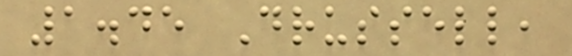1.45 Drussell,
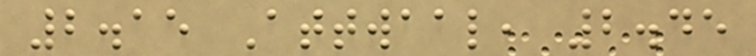2.15 Attwaal, 2.45
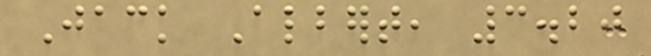Jack Albert, 3.20
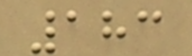183
